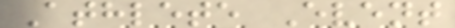Athlete Event
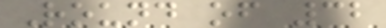Round of 32
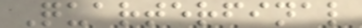Quarterfinal
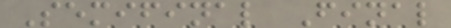Semifinal Final
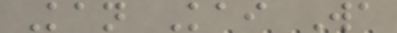Kan Kai Wa
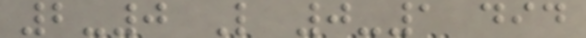2-0 L 0-1 did
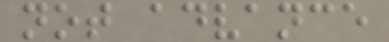not advance
